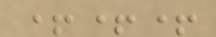+++
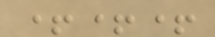+++
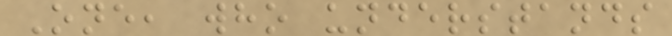One, who understands
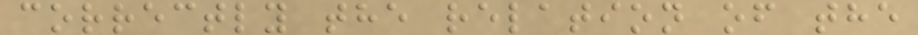correctly the relation of the
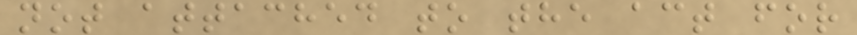not attached to the act for
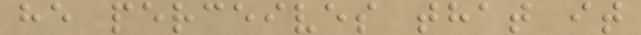he perceives that it
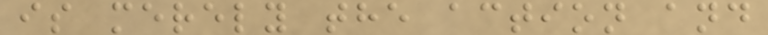is merely the action and
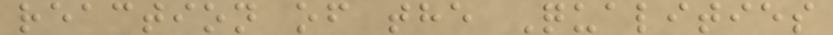reaction of the Qualities
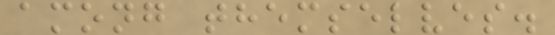among themselves.
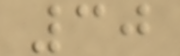30
